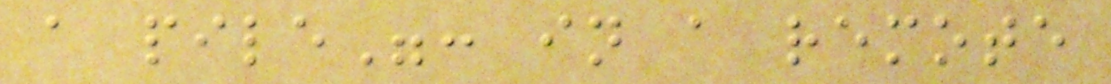a pile": in a remote
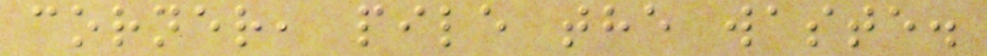corner, pile the waste.
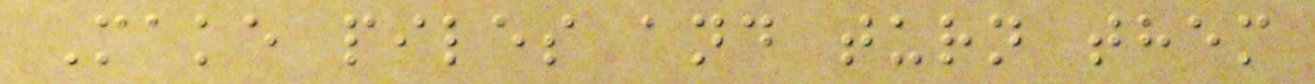Make piles and turn them
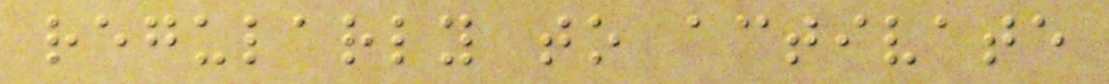regularly to activate
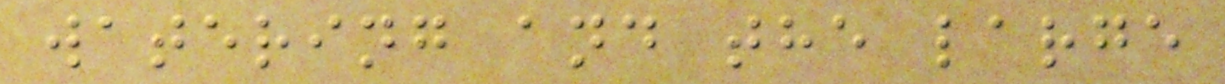watering and the large
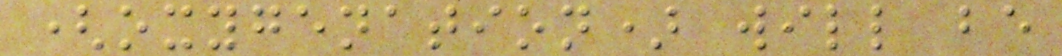(oxygenation) will be
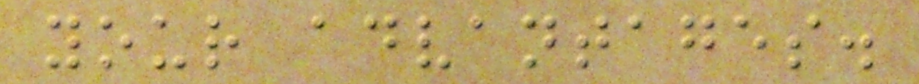your advantages.
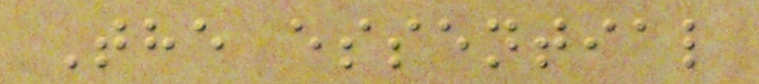The essential
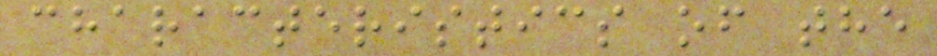characteristics of the
